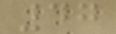47
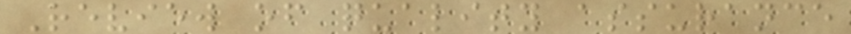Review of quality assurance
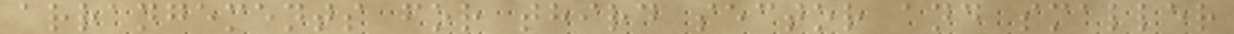arrangements for third sector and smaller
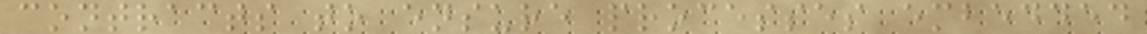contracts to ensure processes embedded
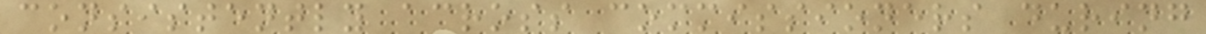consistently across commissioners during
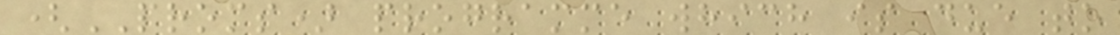(PROMS) programme which is due to
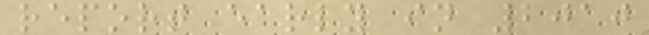report early in 2010
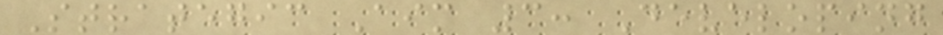Strategic Aim 3: Developing
